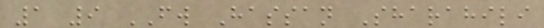1 9 FW Hassan Sharahili
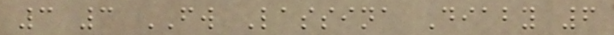3 3 FW Lassina Diaby 6
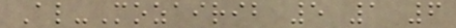Al-Mozairib 5 1 6
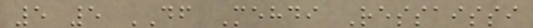5 5 DF Mehdi Ressaissi
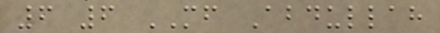6 6 MF Abdullah
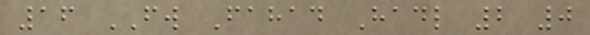16 FW Fahad Hadl 2 0
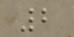2
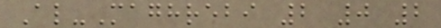Al-Maghrebi 2 0 2
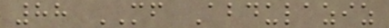88 MF Abdulaziz
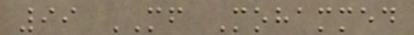99 MF Mohammed
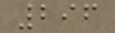296
